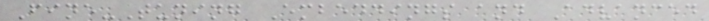Fine-Tuning Embeddings and Advanced
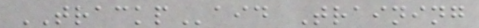TRACKPaid Training
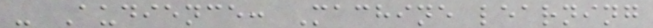- Audience: Machine learning
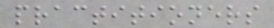practitioners
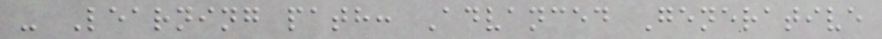- Learning path: Advanced Generative
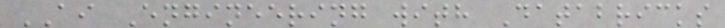AI Engineering with Databricks
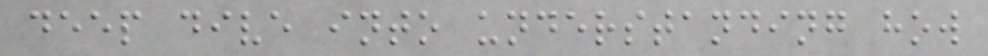deep dive into understanding how
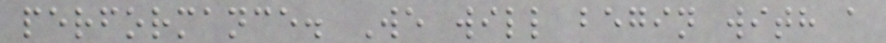performance. We will begin with a
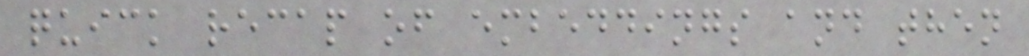quick recap of embeddings and then
